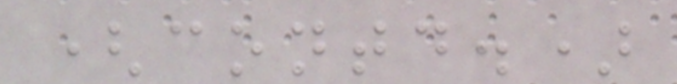(contd.)
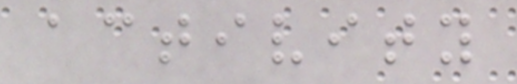activity
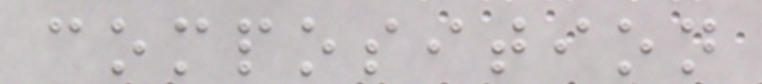composition
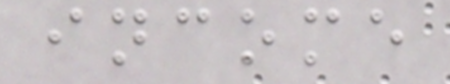income
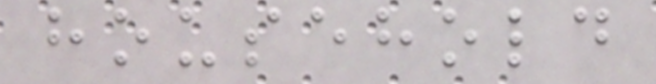household
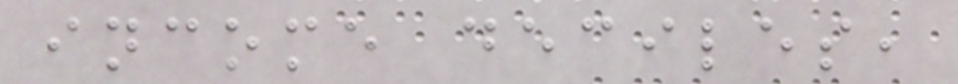income deciles,
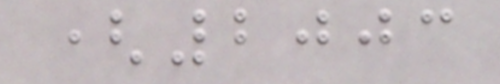(2003
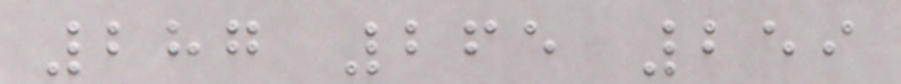287 265 259
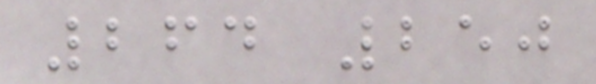264 250
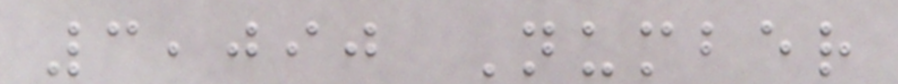3,090 Number
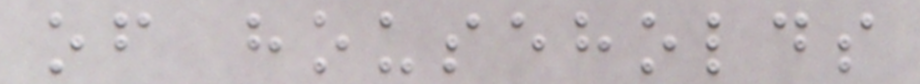of households
